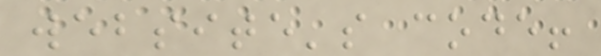website's code!
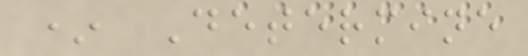* Determine
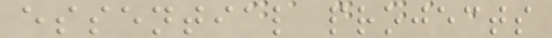essential projects
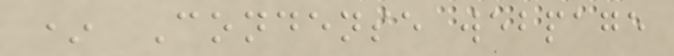* Condense webpage
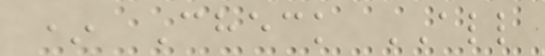* Check ALL
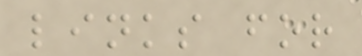links for
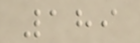189
